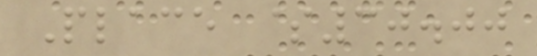Place $30.00
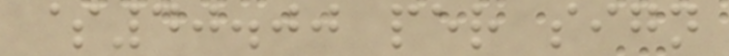$40.00 per sign
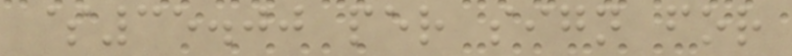$35.00 per sign for
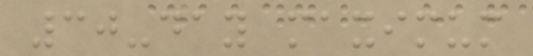30-day maximum
